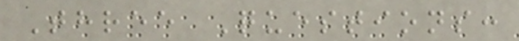Three Questions:
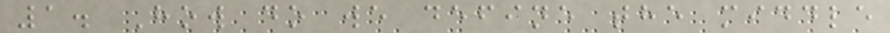1. How do we define the middle
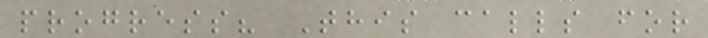progress? This calls for
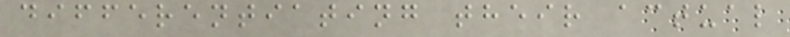differentiating their actual
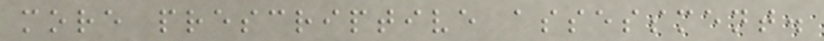more prescriptive assessment.
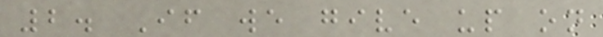2. If we give up on
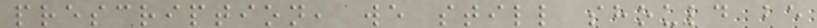prescription, we still should be
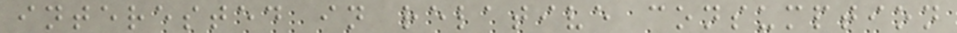interested in relative consumption
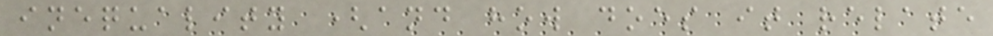inequality (and how does it relate
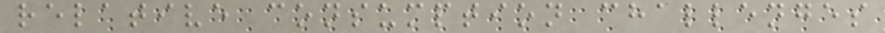relative consumption challenges
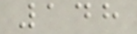148
